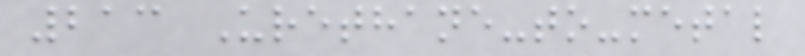213 Urethane-to-metal
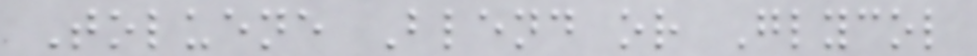Toluene Blend or Glycol
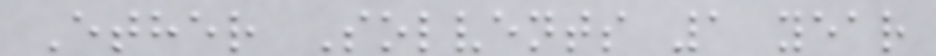Ether Solvents 1 year
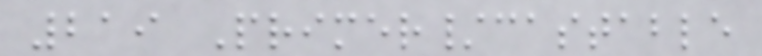219 Primer/castable
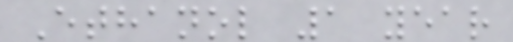Ethanol 1 year
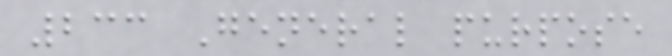233 General purpose
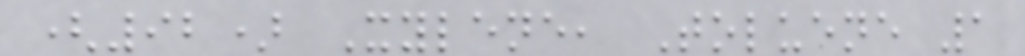(92) Xylene, Toluene 1
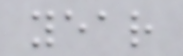year
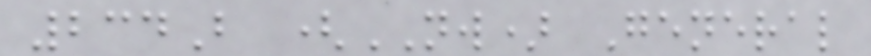234B (NW) General
